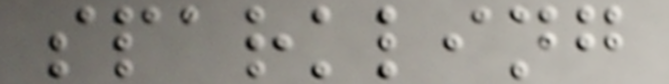sparkling
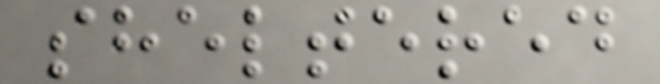sheltered
